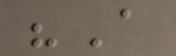"A
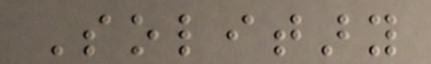Solitary
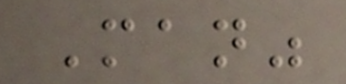Man"
